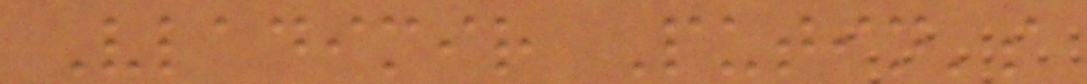Vladimir Putin's
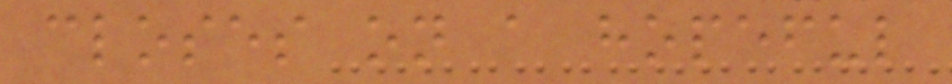closes on a hopeful
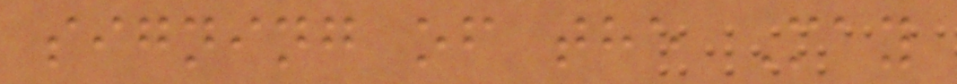signing of the May
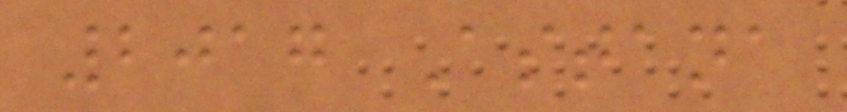2017 Astana
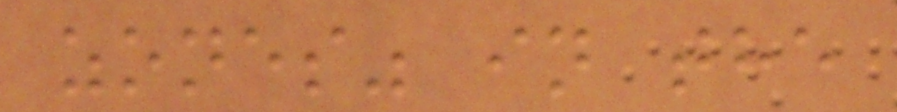zones" in the
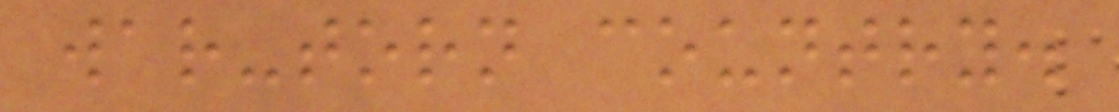war-torn country.
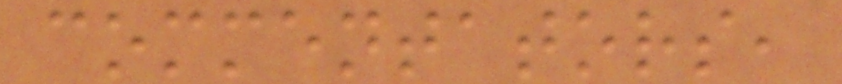commentators,
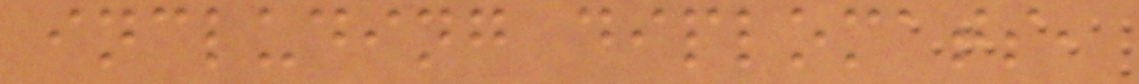including diplomats,
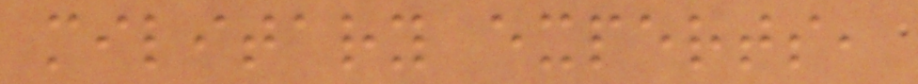military experts,
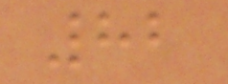82
